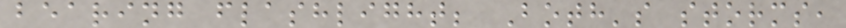bearing flashlight; Both's storms,
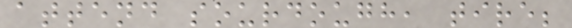attend sourdough, tire;
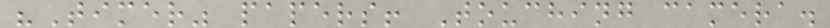"Timer" papers! Touching camera.
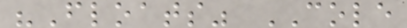"Floats" COLE
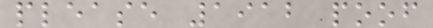please 1912 poof
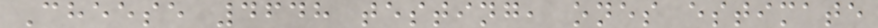Cheese 4648 testing, ones estimate
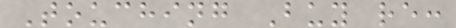Touching Buy re:
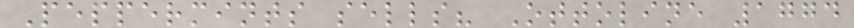Peppermints sells? Ottoline 1774
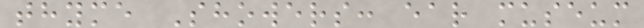thyme Showers: ear museum
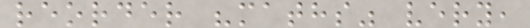reorder "maths" very,
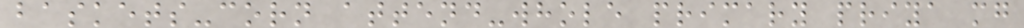baskets-corn attend-whole primary priya mg
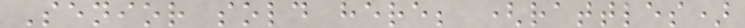Senior sold here; (rattles)
